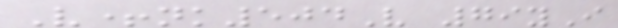V+nk504V 79yI
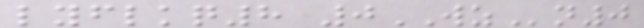lyflkq8 0WZn0
